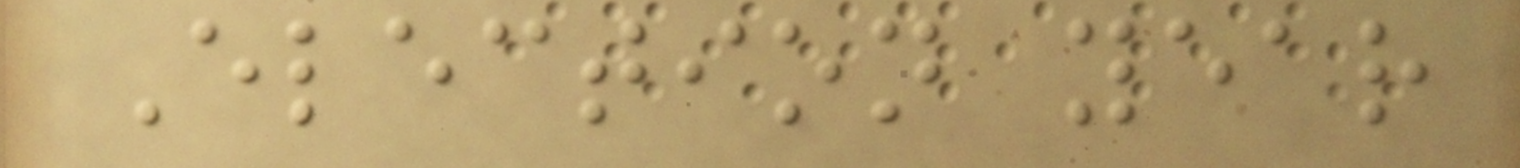Election year
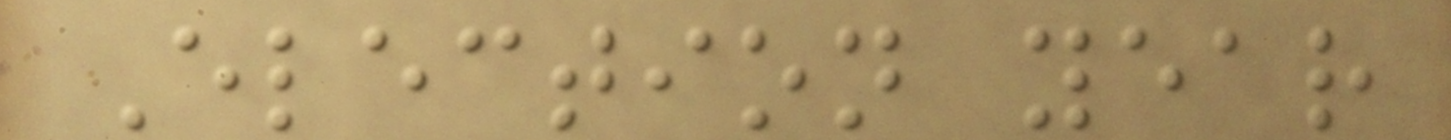Election year
